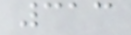313
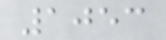1053
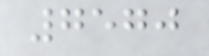7570
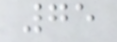75
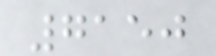7150
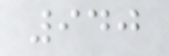940
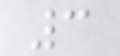3
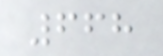668
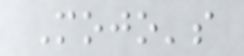Mojo's
